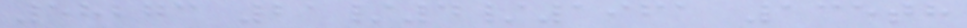58273 21/4/1961 135th
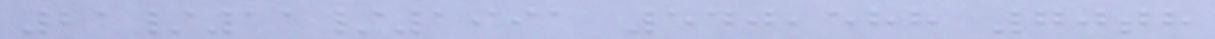21/11/1991 540,588 70th
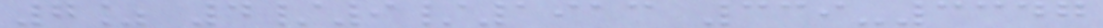7% 4/9/1913 339-3347
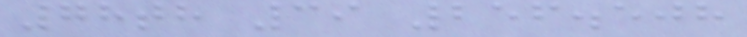78th 39 256.508
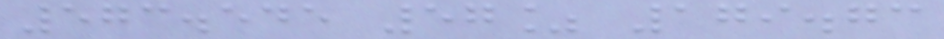573.545 57% 179.73
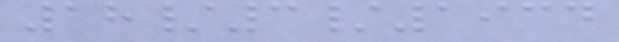18/3/1934
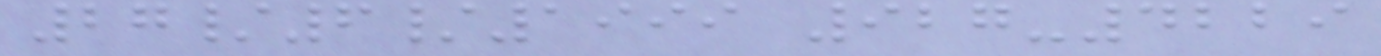27/6/1999 927-4229
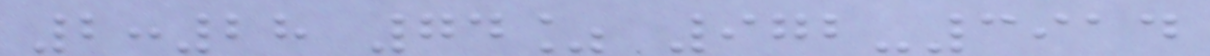2:28 74% 972-3914
